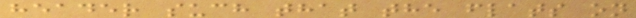header such that the flats on
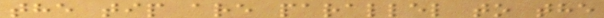the tip are parallel to the
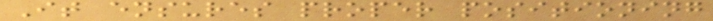It ensures proper positioning
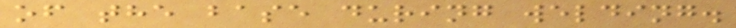of the base during welding.
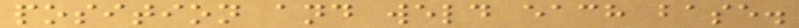position and weld each base.
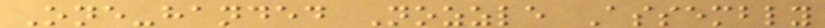One-handed Nozzle Assembly
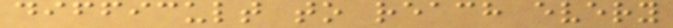difficult to reach every
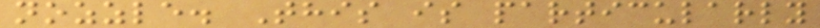nozzle. This is particularly
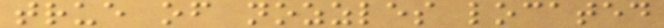true of nozzles located
